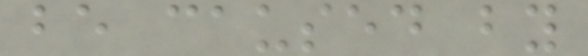be caused by
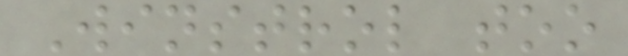Winstrol too
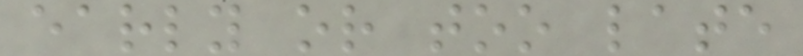early or too late
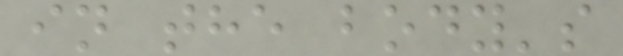in the body's
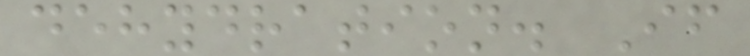dehydration. If
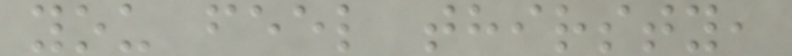you feel thirsty,
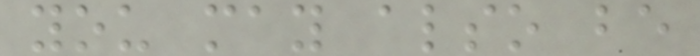you may also be
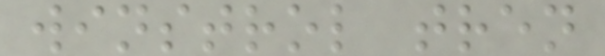winstrol tren
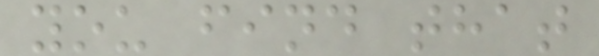you find that
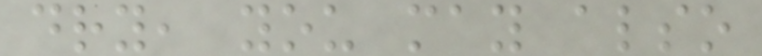dry, you may also
